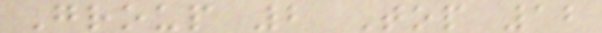Group 2 Top 12
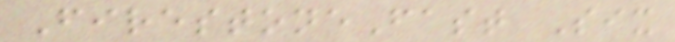FirestoneFast Six
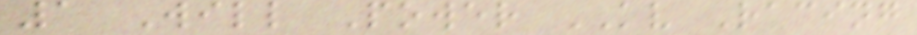1 Will Power KV Racing
